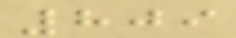809
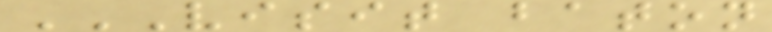VISIT BATON
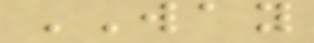WAY
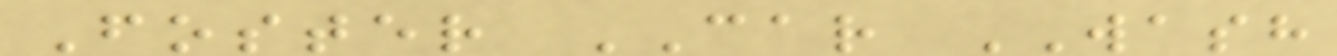Foster CAR WASH
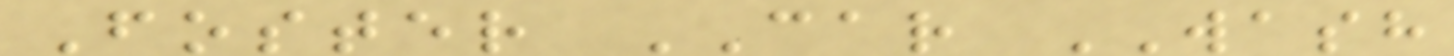Foster CAR WASH
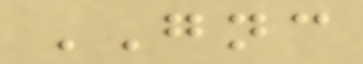GNC
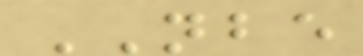NBE
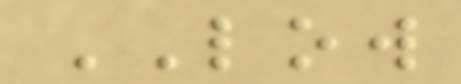LOW
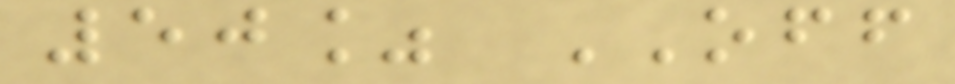50% OFF
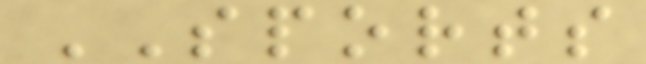SPORTS
